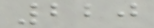220
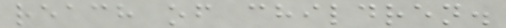reach of children.
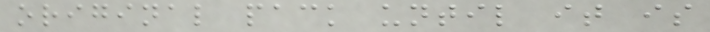original pack until it is
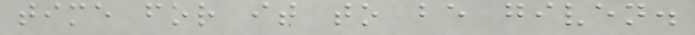time for it to be given.
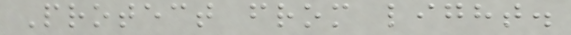Protect from light.
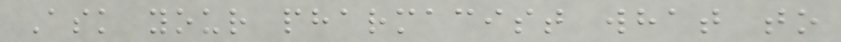Ask your pharmacist what to
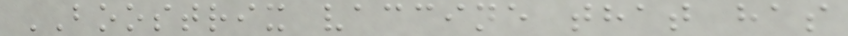BOOSTRIX vaccine that has
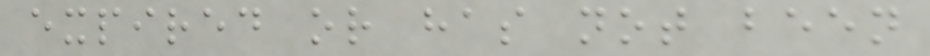expired or has not been
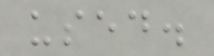used.
